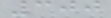300
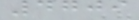4709
